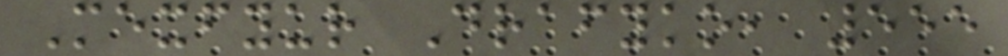Mexfyur Drafyko, 555
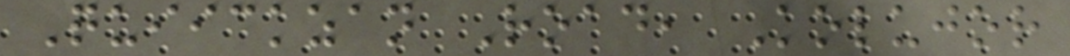Quiickzan Road, Kolujor
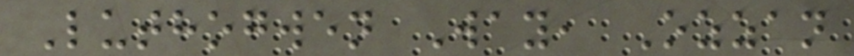Luthogwen Way, Ozzan
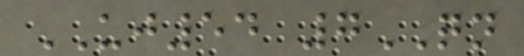UJ54 7QN
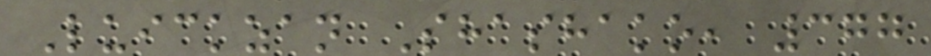Luickzan Shashako, 377
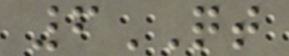6QT
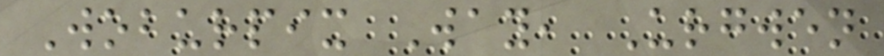Woburpix Way, Urgwen
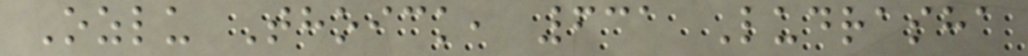Ozlu Thoick, 631 Ludrasha
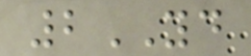2YD
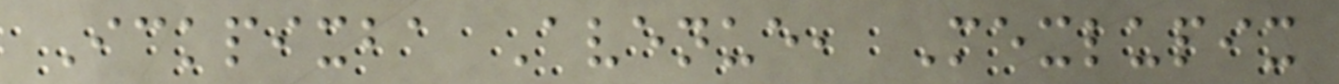Ickpixba Avenue, Mexlupix
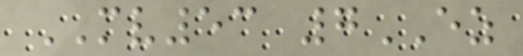MV53 7EZ
